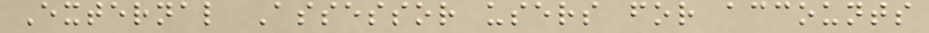External Assessor users for accounts
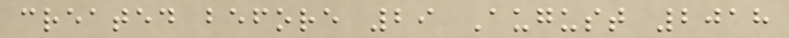created before 29 August 2018
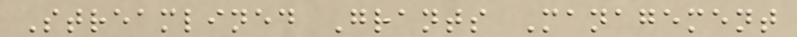Streamlined Grants Management
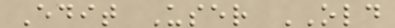Edit User OLD
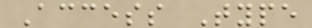Access Type
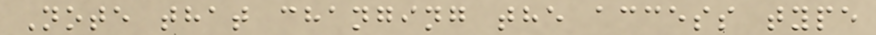Note that changing the access type
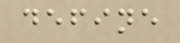define
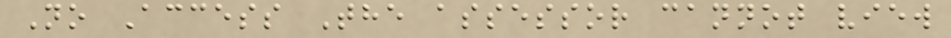No Access The assessor cannot view
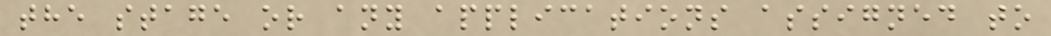the stage or any applications assigned to
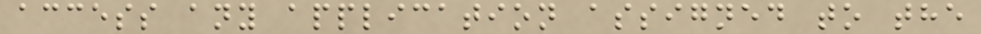access any application assigned to the
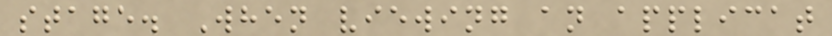stage. When viewing an applicat
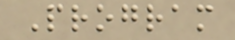Program
